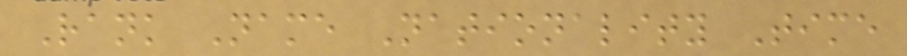Rank Name Nationality Time
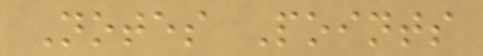Notes Points
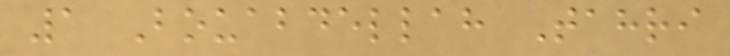1 Bouabdellah Tahri
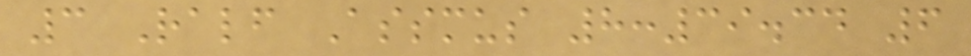3 Ralf Assmus 8:39.34 6
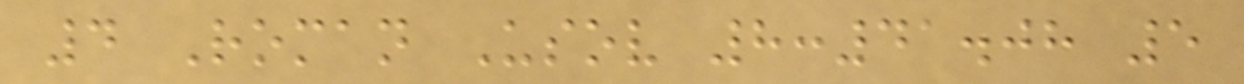4 Roman Usov 8:41.08 5
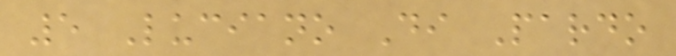5 Luciano Di Pardo
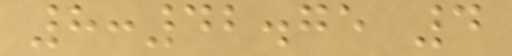8:42.75 4
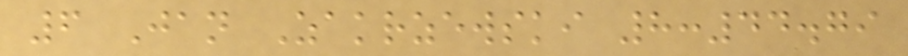6 Jan Zakrzewski 8:44.79
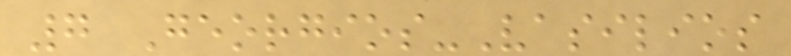7 Georgios-Vasilios
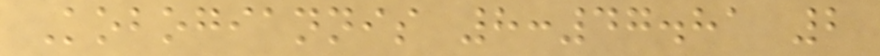Kobogiannis 8:47.81 2
